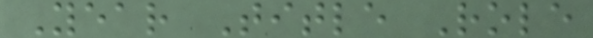Year Title Role
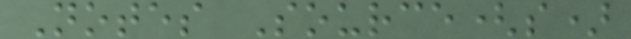Notes Source(s)
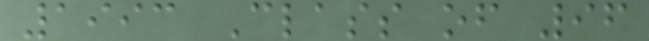1993 Class of 96
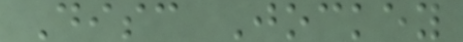Disc Jockey
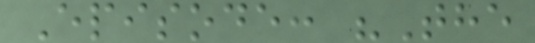Episode: "The
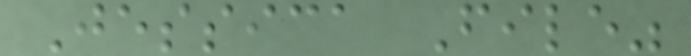Jessica File"
